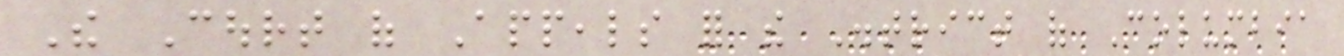The Court of Appeals for the District of Columbia
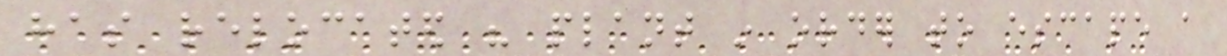has relocated his plant in order to escape a
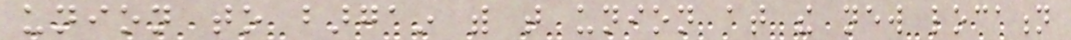union to bargain with that union at the new location
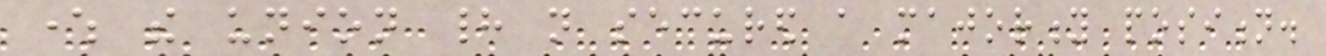where the union had not secured a majority position.
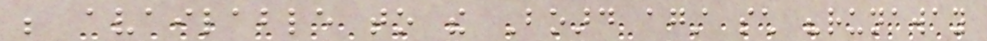be available to the Board against such "runaway
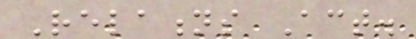Relations Act.
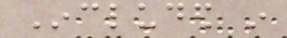Included in
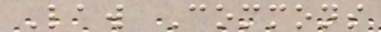Law Commons
